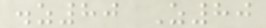.z80 Z80
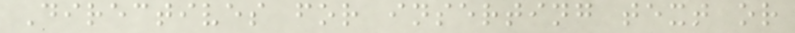Directives for inserting text or
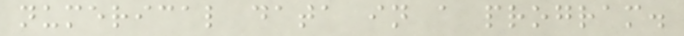numerical data in a program.
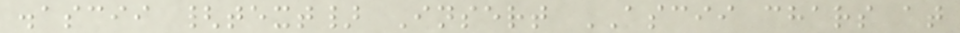.ascii {text} Insert ASCII chars at
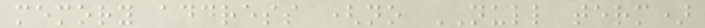memory address (no NULL term)
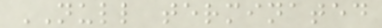NULL terminated
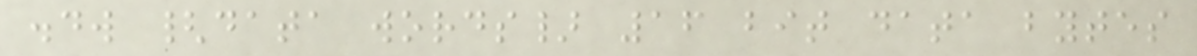.dw {data words} 16 bit data bytes
